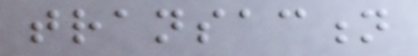transaction
